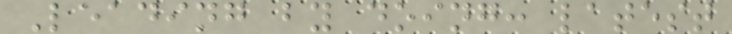Leading by doing: latest
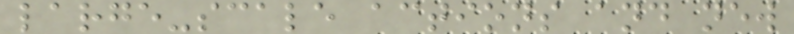large-scale actions and new
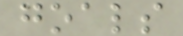goals
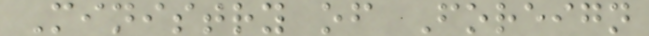Ministry of Foreign
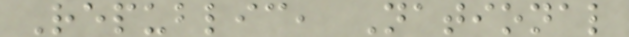Republic, National
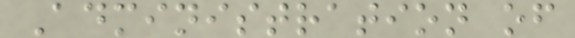Administration of
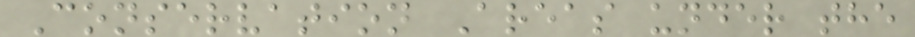Conservation Areas under the
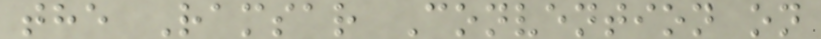the Ramsar Convention on
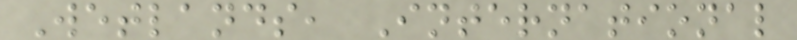Wetlands, International
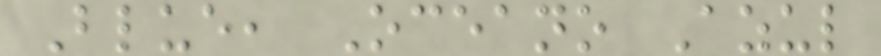Blue, Oceano Azul
